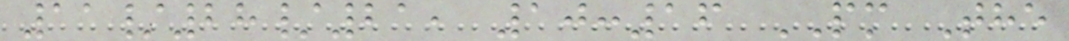11/28/21, 10:16 PM The
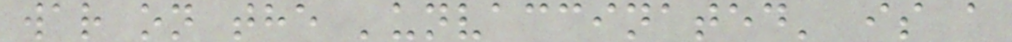war on the 'unvaccinated' is a
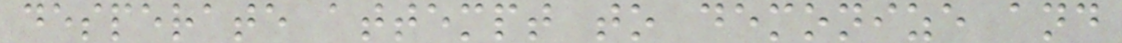desperate attempt to demonize and
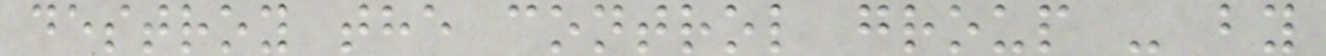destroy the control group - by
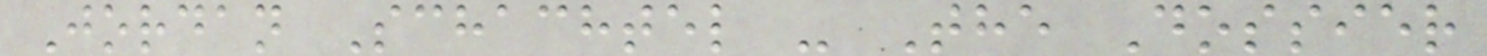Jordan Schachtel - The Dossier
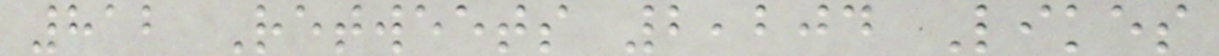812 Retweets 2,204 Likes
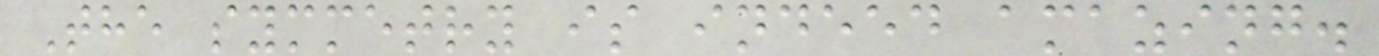The symmetry is indeed amazing.
